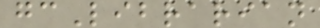gcLibrarian
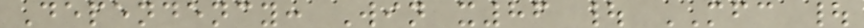Dependency: Win x86 | MFC |
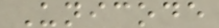Unicode
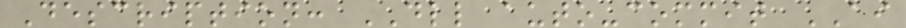Description: DLL auto-commit AI
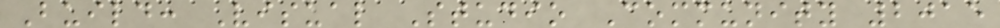Build: Visual Studio Community 2015
